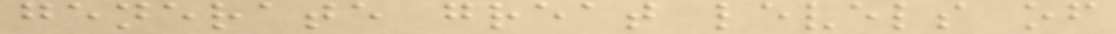generate great levels of
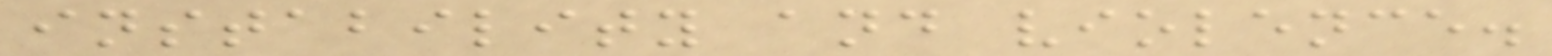instability and violence.
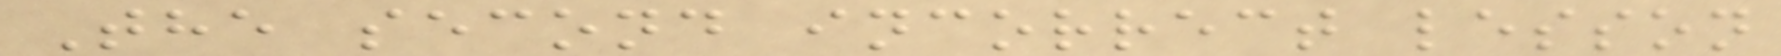The second incorrect lesson
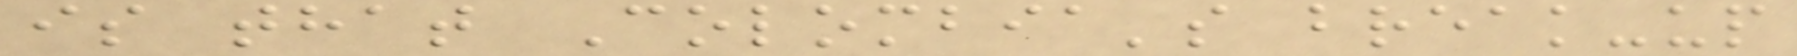is that Colombia's break-up
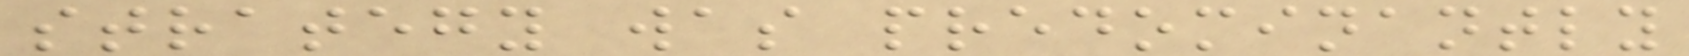strategy was predominantly
